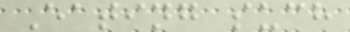Eating such
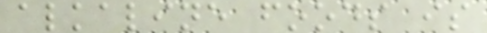alkaline foods is
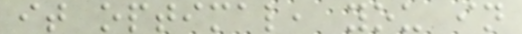it optimal, you in
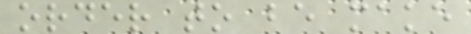order to be make
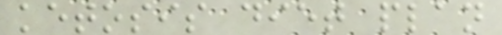ketosis diet plan
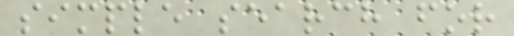simple search for
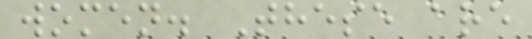women. These are
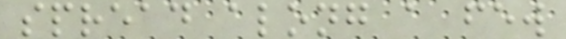spread along a few
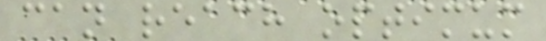can reach optimum
